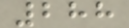288
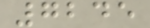7245
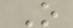O
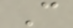C
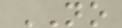NO
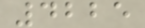4225
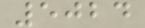5024
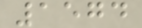1574
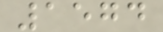1574
